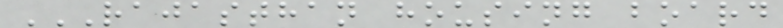RAJASTHAN HOUSING BOARD
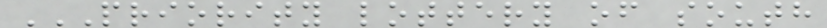PRIORITY LOTTERY OF SOUTH
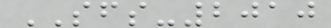SFS-2010
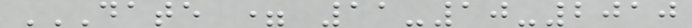DATE = 11-10-2010
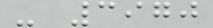- 3970
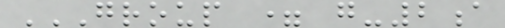GROUP = G-2A
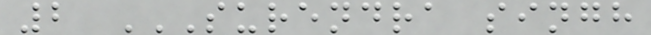2 SURENDRA SINGH
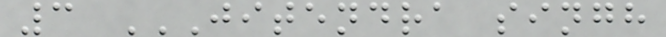3 JITENDRA SINGH
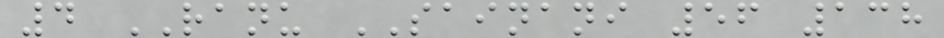4 RANU SAINANI 56 138
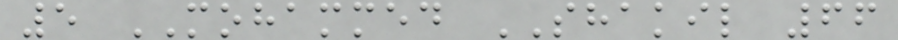5 MOHAMMED SHAKIL 66
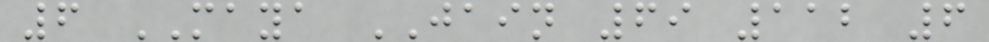6 MAYA JAIN 69 112 6
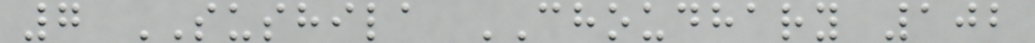7 SUSHILA CHOUDHARY 102
